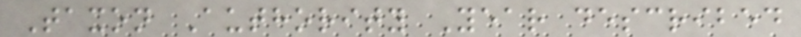Taxon Authority Year described
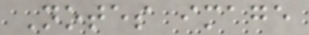Notes image
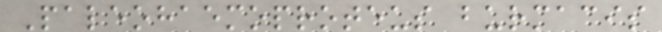Paleohaemoproteus burmacis
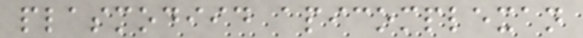plasmodiid apicomplexan
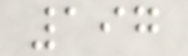197
